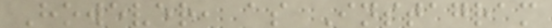However, as Instagram
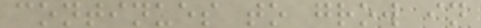continues to grow in
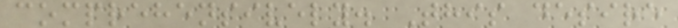comprehensively. This desire
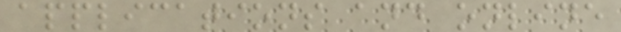applications and online
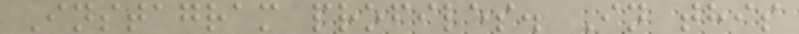Instagram profiles. In this
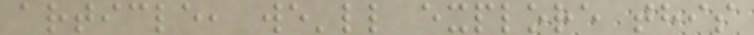article, we'll explore this
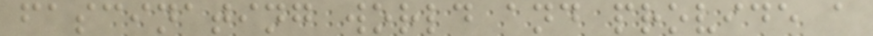fascinating world and provide a
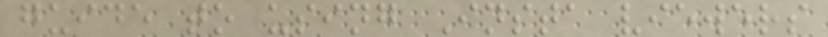guide to using Insta viewers
